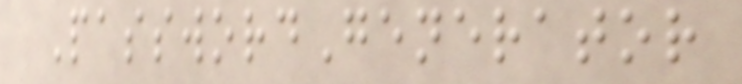PasswordGenerator
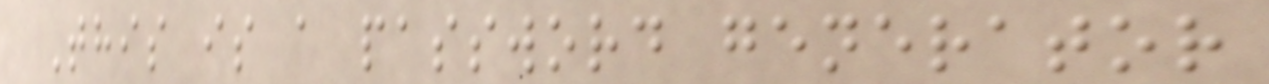This is a password generator
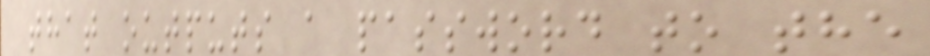that outputs a password to the
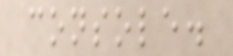console.
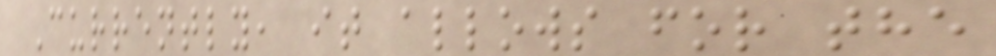Currently, it allows for the
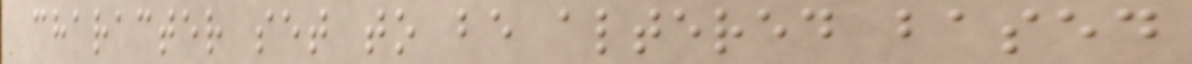character set to be altered based
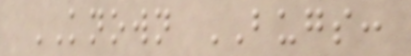KNOWN BUGS:
